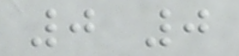0 0
